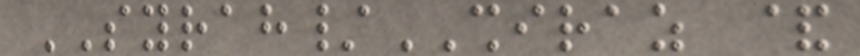SYRAH/SHIRAZ &
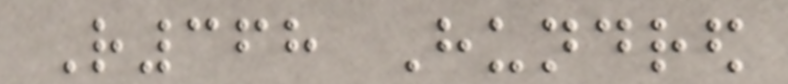R368 Hundred
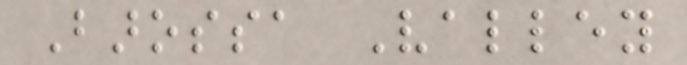Barossa Valley
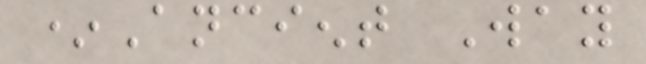*Ancient Way
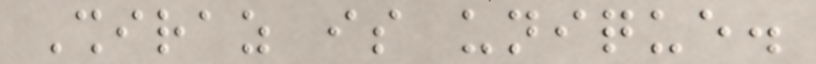Shiraz is unique.
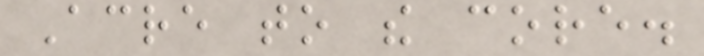Acre to the core.
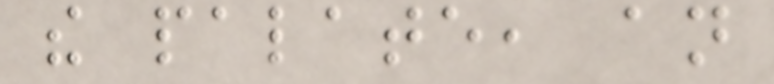the palate, an
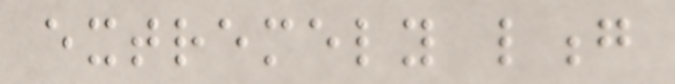extremely long
